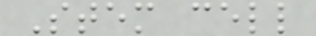Stem cell
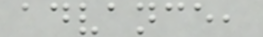advance,
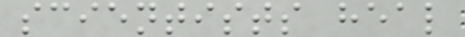scientists heal
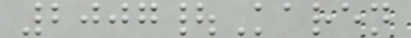2007|Karen
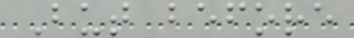But before
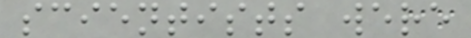scientists were
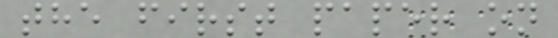the first paper on
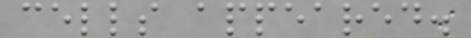cells appeared.
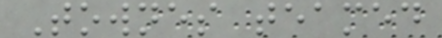Townes teamed
